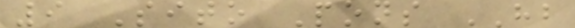9 Sito Pons HB
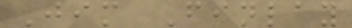Jim Finlay
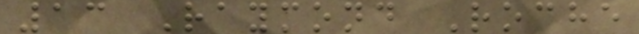13 Raymond Roche
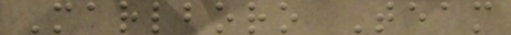Marlboro Team
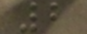2
